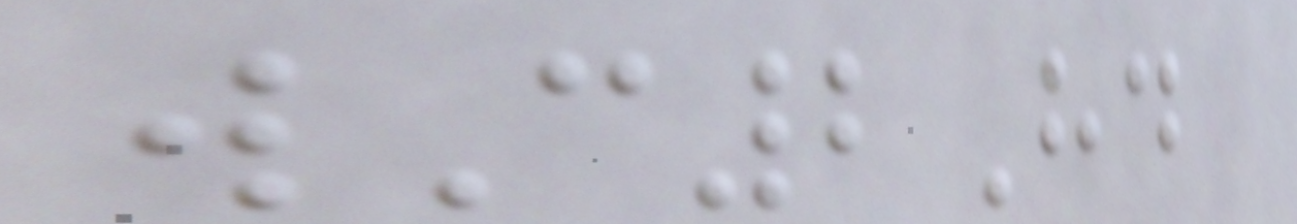wC2Hd
